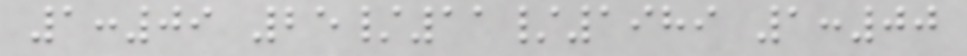1:09 25/11/1989 1:00
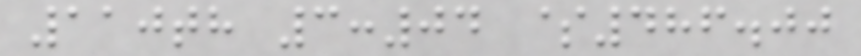110th 3:04 $486.00
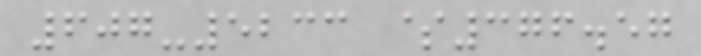607-5233 $376.57
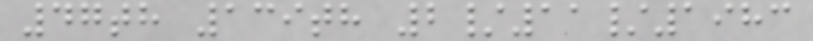47th 139th 2/11/1983
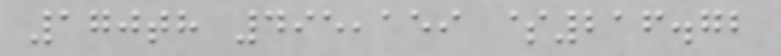170th 495,159 $216.72
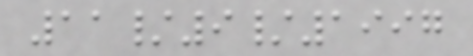11/9/1997
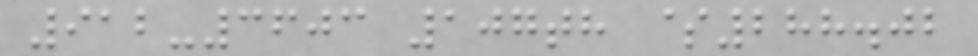912-3603 107th $288.02
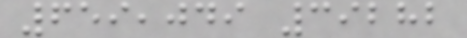659,049 39282
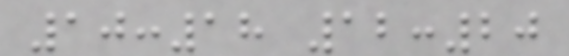10:18 12:20
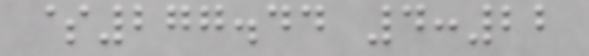$277.44 4:22
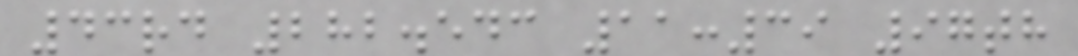43rd 282.543 11:39 97th
